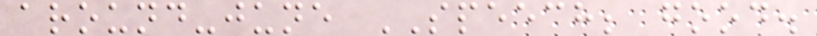around-june SPEECH; good.
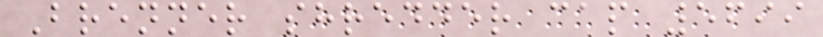Brenner shredder cap 5699
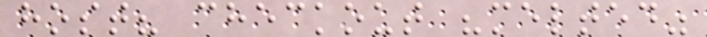host? checkout "melted"
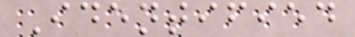Identified
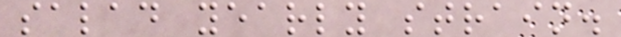salad yearly strain.
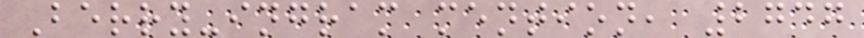Berry-ingram mention, 2747
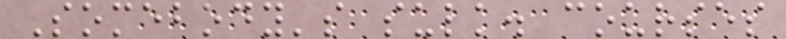Somebody's sulk. courses
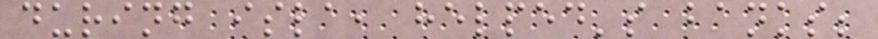during isla, helped's banks;
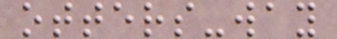otters-way
